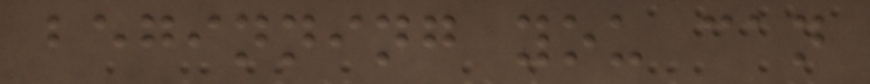beginning you can
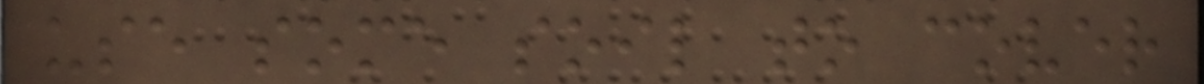use some soil to cover
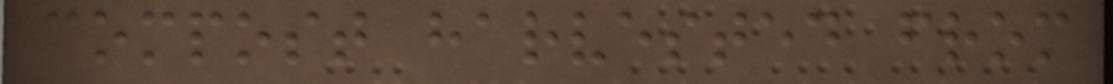compost harvested from
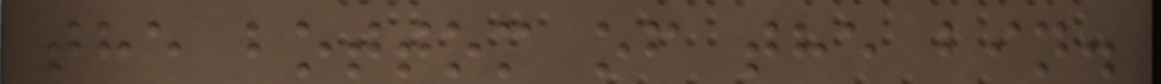the bottom of the bin.
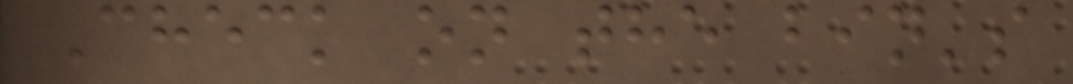Check on the bin's
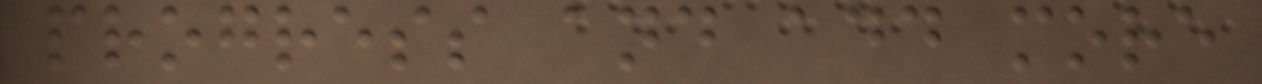progress and add more
